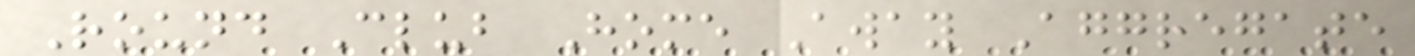Round Club Home Away Aggregate
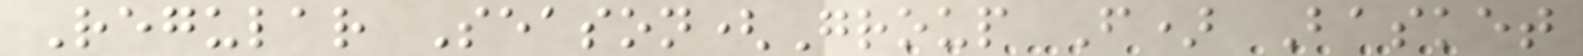Regular Season(Group F) Basket
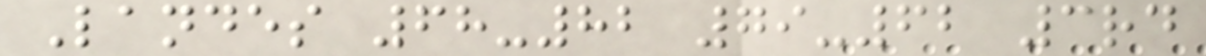Landes 68-82 79-62 3rd
